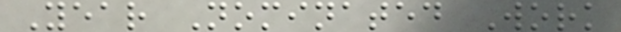Year Nominated Work
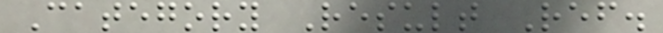Category Result Ref.
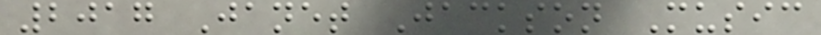2017 Janet Jackson Music
